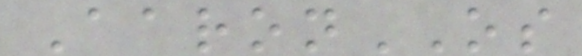AaronOS
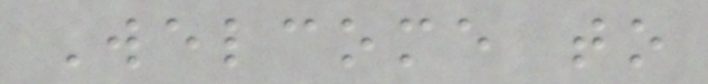Welcome to
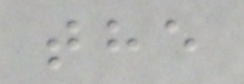the
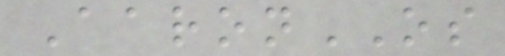AaronOS
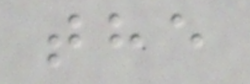the
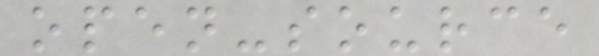open-source
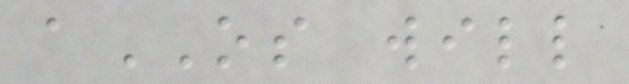aOS will
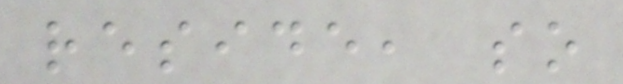reside, so
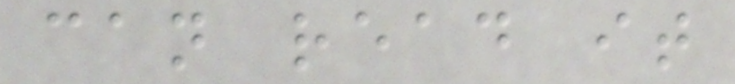can read it
